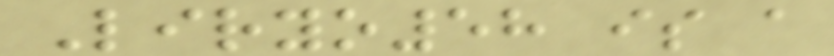Liryo58 is a
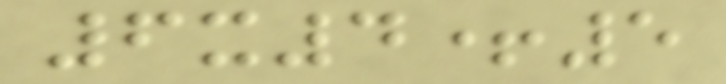6x4+5
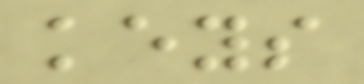keys
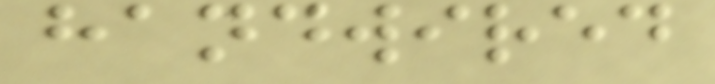handwired
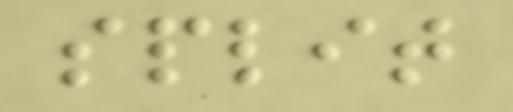split
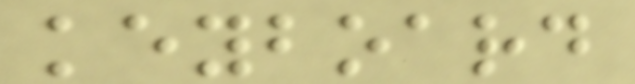keyboard
